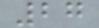27
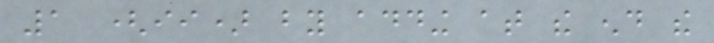1 (ii) by adding at the end the
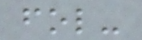fol-
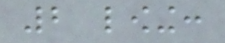2 lowing:
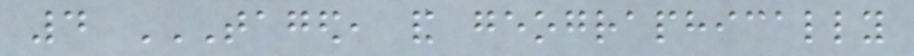4 TAGED, AND GEOGRAPHICALLY
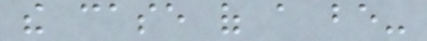the case of a be-
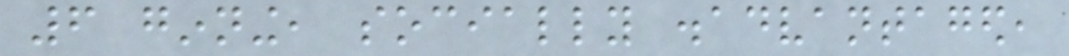6 ginning, socially disadvantaged,
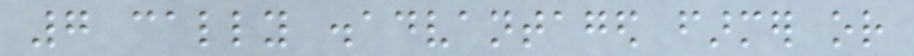7 cally disadvantaged farmer or
